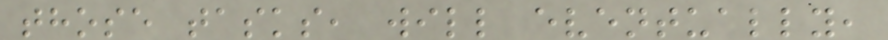those tasks, will eventually,
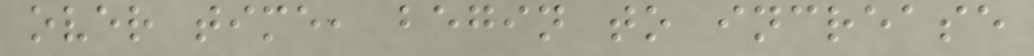over time, begin to increase
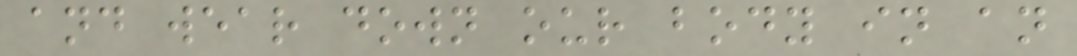and wear down our body in an
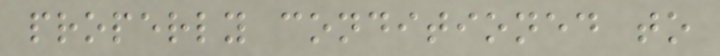properly conditioned to
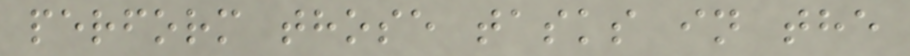perform those tasks in the
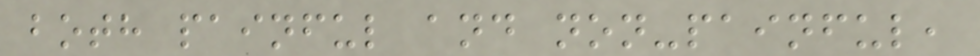both painful and non-painful,
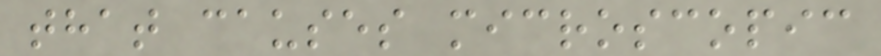that causes microscopic
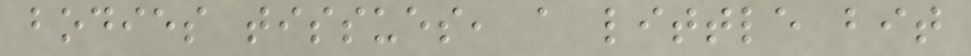bodies tissues, a little bit
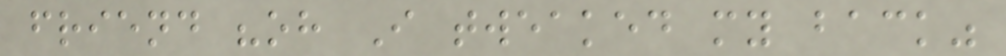friend "oh I tweaked my back"
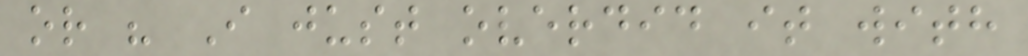or " I just overdid it with
